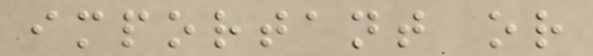important or
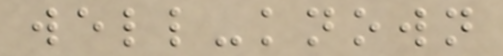well-known
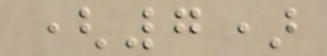(7)
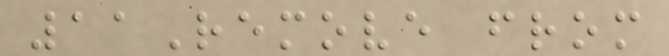11Remove from
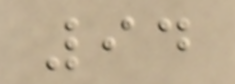94
